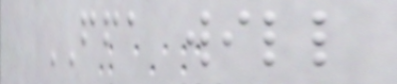FFA will
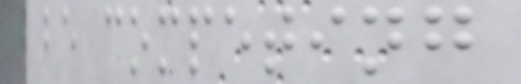be competing
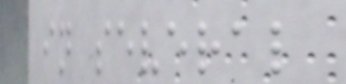in several
